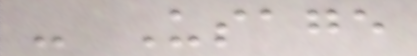- Usage
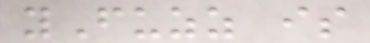yFuzz is
